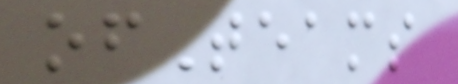ofTeams
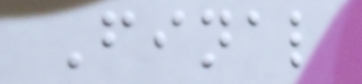Final
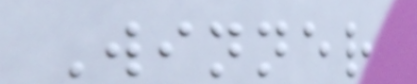Winner
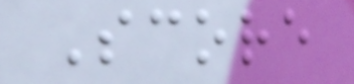Score
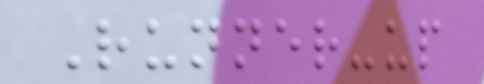Runner-up
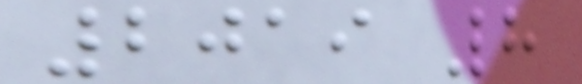2019 8
